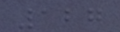127
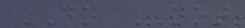DO NOT
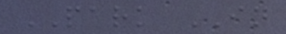PARK IN
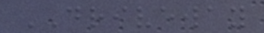DRIVEWAY
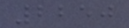2250
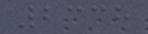2338
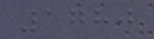1780
